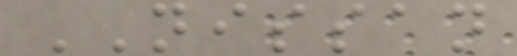NISSAN
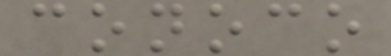conoco
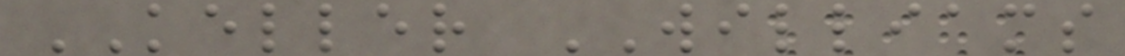KELLER WILLIAMS
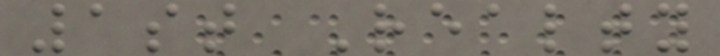1st Realty
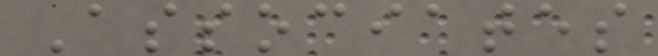Associates
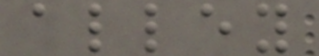alley
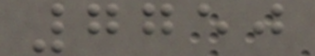7750
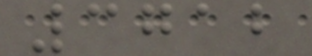3712
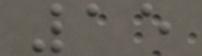15
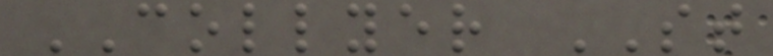COLLYER ST
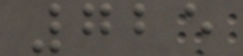725
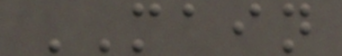MAIN
